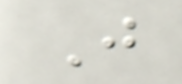J
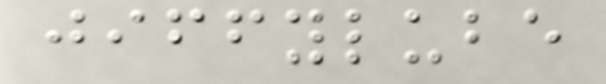jiffylube
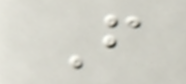F
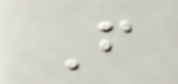F
